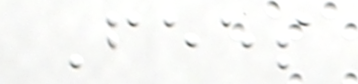Fees
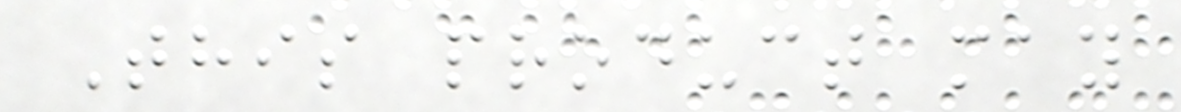This product may
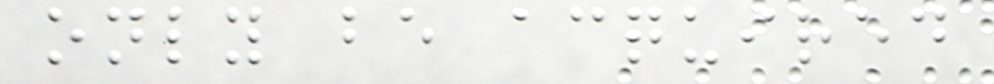only be acquired
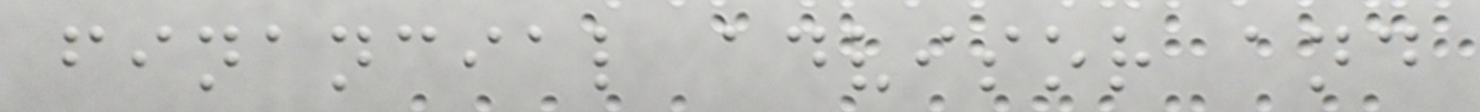financial advisor and
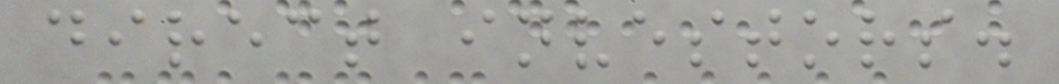direct investors.
